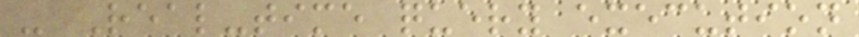- Real-time query execution
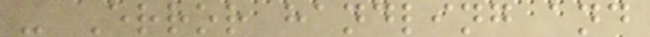- Error handling and
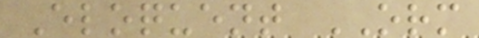Eloquent ORM
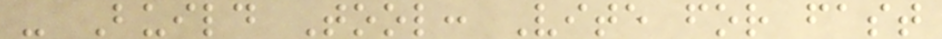- Build Tool: Vite for fast
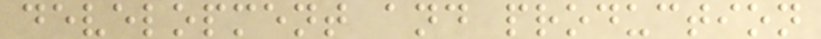development and production
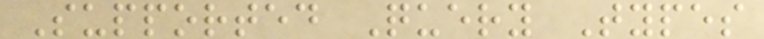Supported Query Types
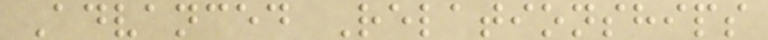Advanced Relationships
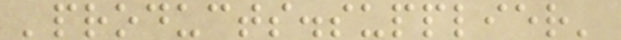'products.supplier'
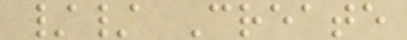// Create
